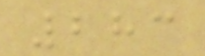283
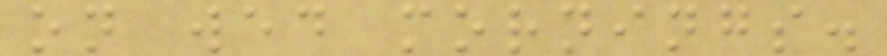on wed mornings.
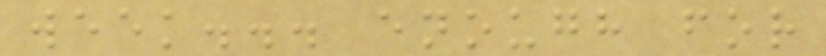week... enough for
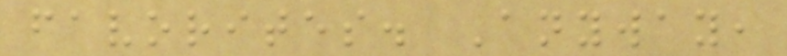favorites. Anyway,
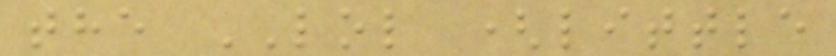the LOL (little
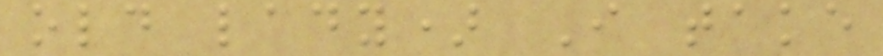old lady) I take
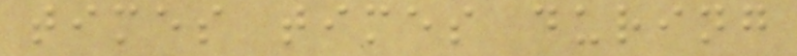times times during
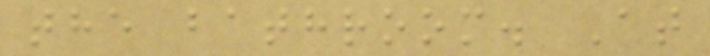the bathroom. At
